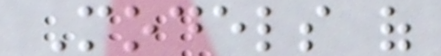Models of
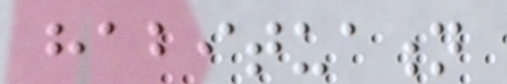habituation
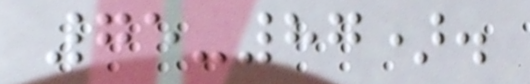75-87).
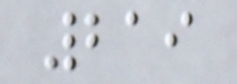219
